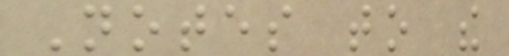Notes to the
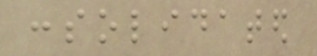consolidated
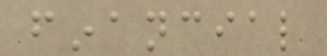financial
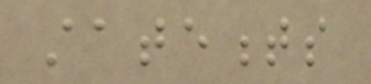statements
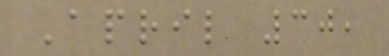April 30,
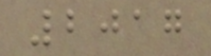2017
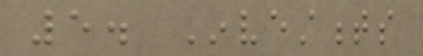5. Investments
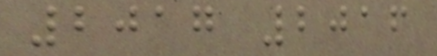2017 2016
